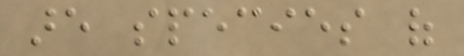are species of
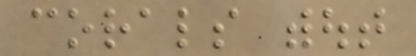corals without
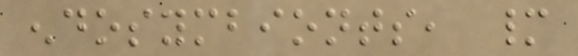endosymbionts, many
